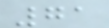71
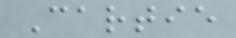Cartie
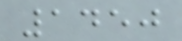1450
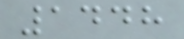1448
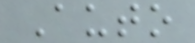Auto
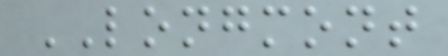LONGMONT
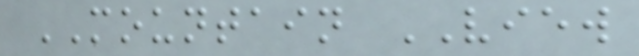MOUNTAIN VIEW
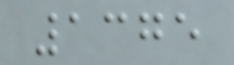1375
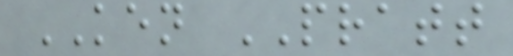KEN PRATT
